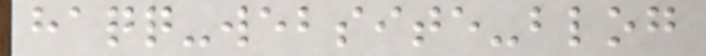haqq-website-blog
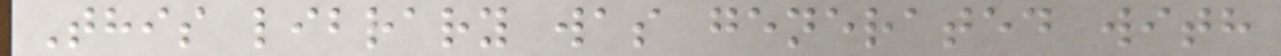This library was generated with
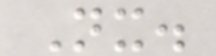Nx.
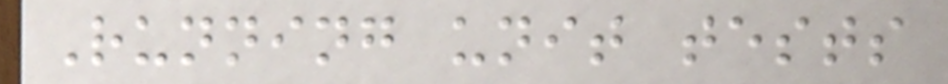Running unit tests
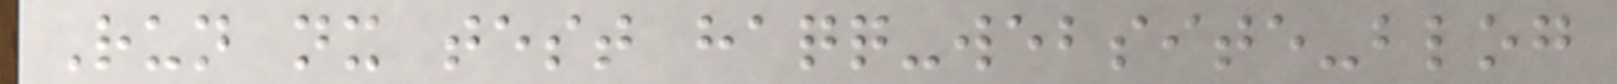Run nx test haqq-website-blog
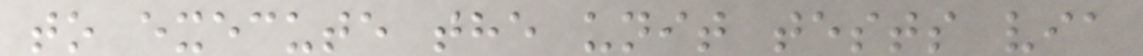to execute the unit tests via
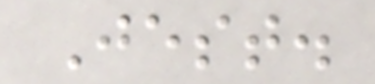Jest.
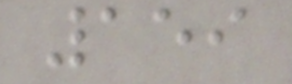159
